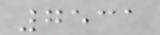7531
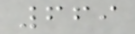669
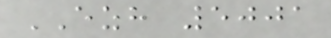EZH 5001
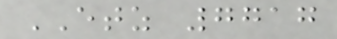ETZ 7717
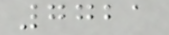7721
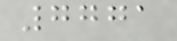7771
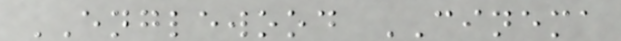ENGLEWOOD CINEMA
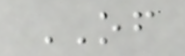OF
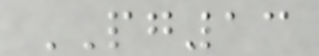PG13
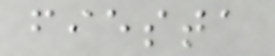fiesta
